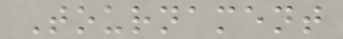Tournament
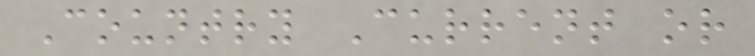Country Current or
